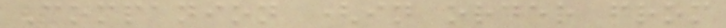Companion (in order from
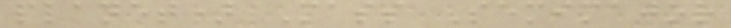planet) Mass Semimajor
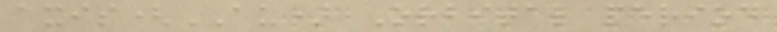axis(AU) Orbital period
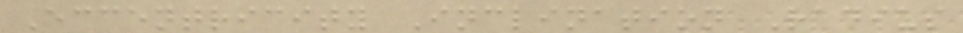Eccentricity Inclination Radius
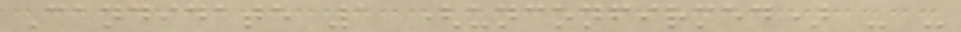Candidate 1 (unconfirmed) - -
